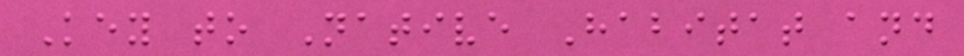Key to Native Habitat and
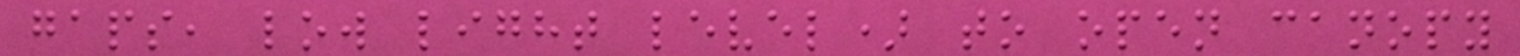gaps, low light level) to open canopy
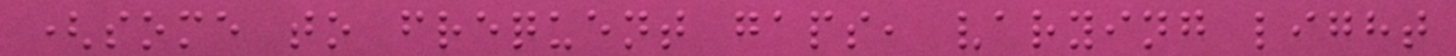(some to frequent gaps, varying light
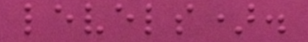levels).
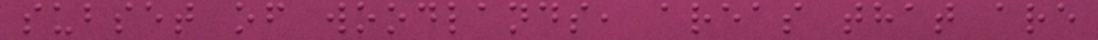subset of woodlands, areas that are
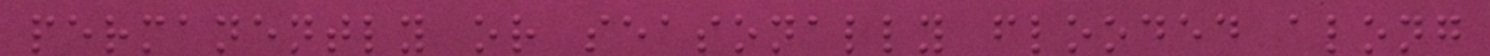permanently or seasonally flooded along
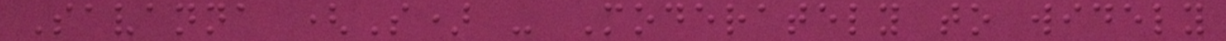Savanna (S) - Moderately to widely
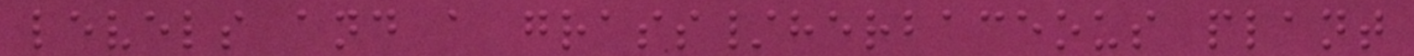levels and a grass/herbaceous plant
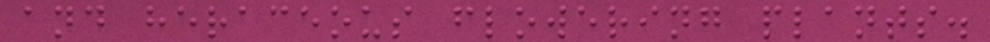and heraceous flowering plants.
